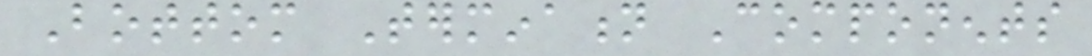Bottom Termination Components
